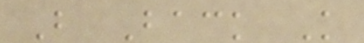B Back K
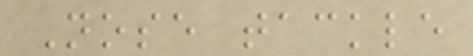Nose tackle
